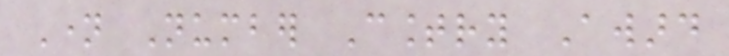Name Number Country Award
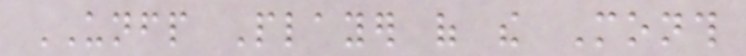UNFP Player of the Month
